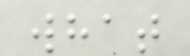what
